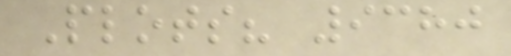Plots? 9380
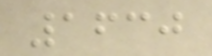1630
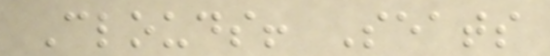Clouds! Seats
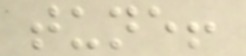tune!
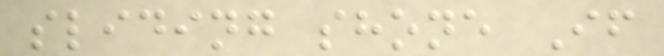sliding shone If
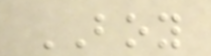BOY
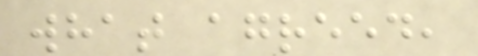what agreed,
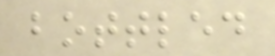bottled
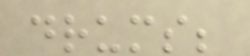drums;
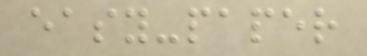easy-paper
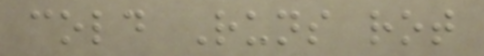cold Runs rot
